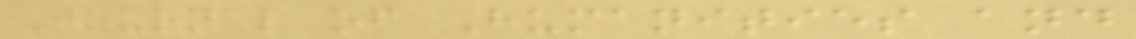Journal of Humanities and
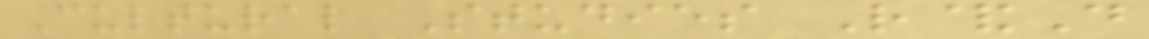Cultural Studies R&D
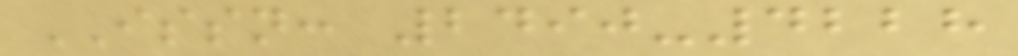ISSN: 2490-4228
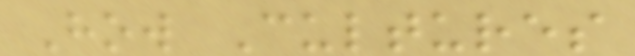How Cultures
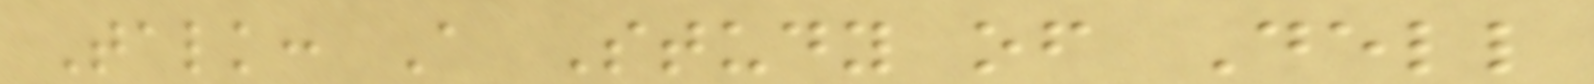Talk: A Study of Dell
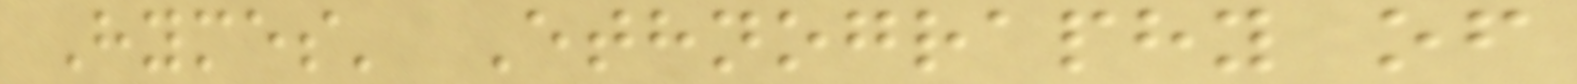Hymes' Ethnography of
